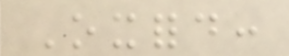Oxford:
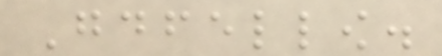Goodfellow.
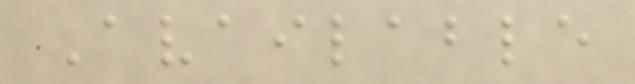Available
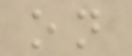on
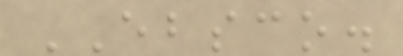EBSCO.
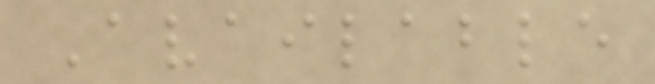Available
